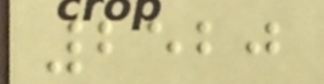2520
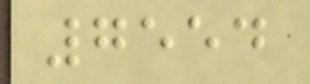7554
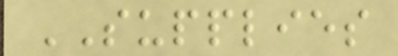SUPPLIES
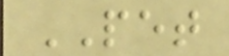PET
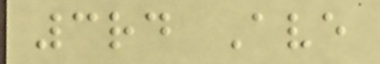3rd Ave
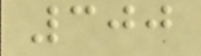300
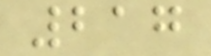217
